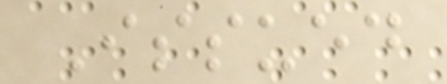Issued
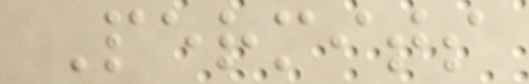Permits
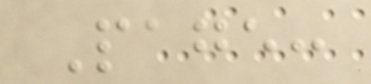Page:
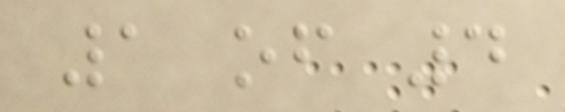1 of 4
